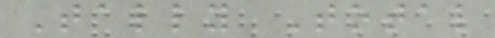Tally Total
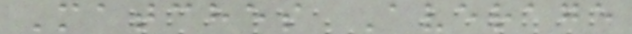Matches Average
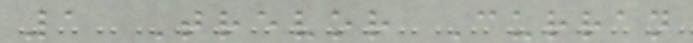1 Trevor Curran
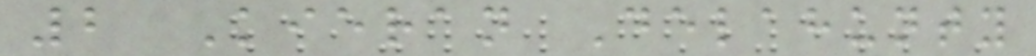2 Kieran Delahunty
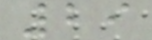29
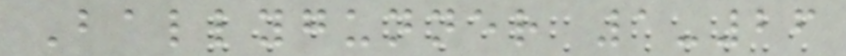Ballygunner 1-26
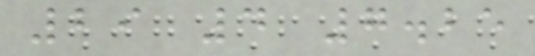29 4 7.25
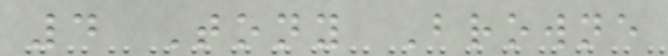4 Tony Browne
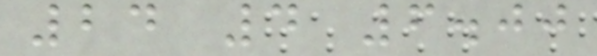24 4 6.00
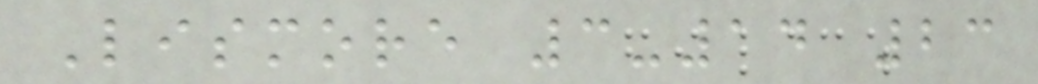Lismore 3-14 23
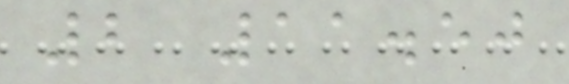2 11.50
